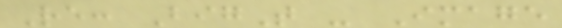Re: BigT - Image
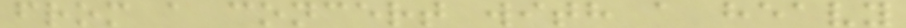from a concert with a heavy
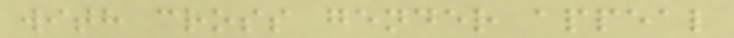with cross gender appeal
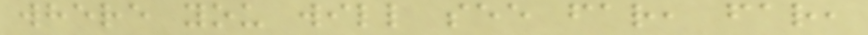where you will see far, far,
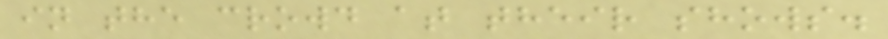in the crowd at their shows.
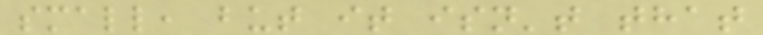small, but it isn't that
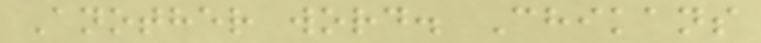Another word. Chikans
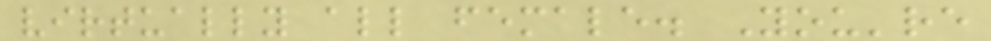virtually all female. You're
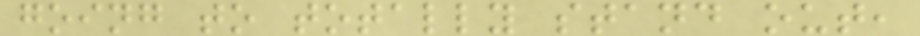going to totally stand out,
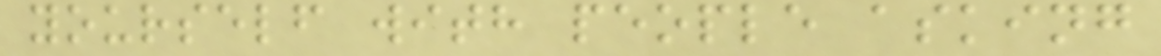yourself with people asking
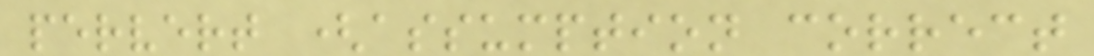pervert (assumption correct
